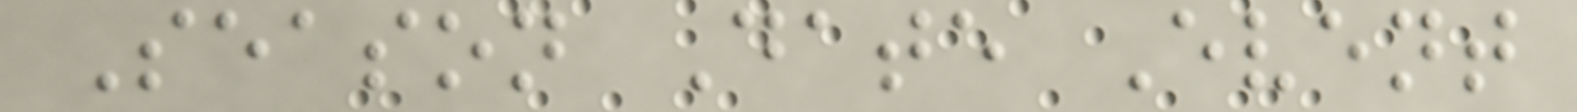Season Date Event
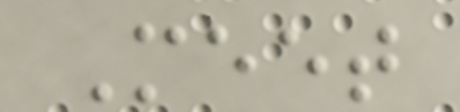Meet
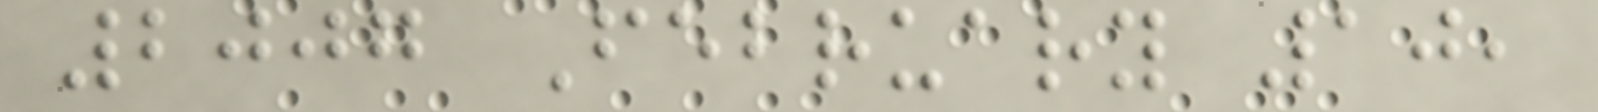2007 February 10,
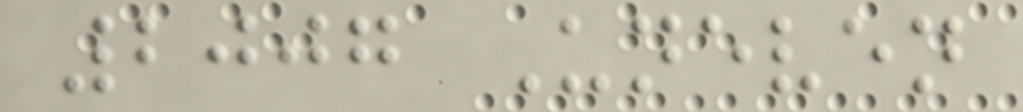2007 Uneven
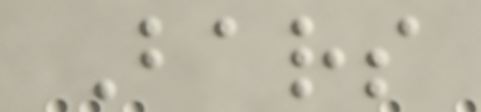Bars
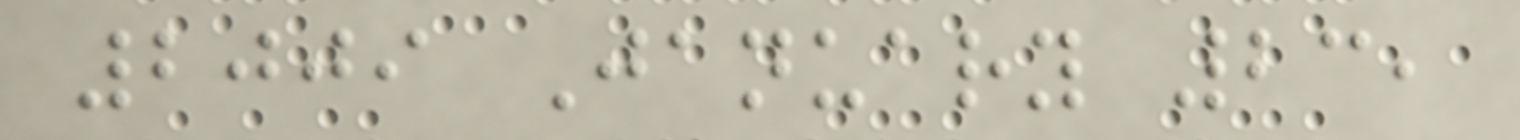2009 January 23,
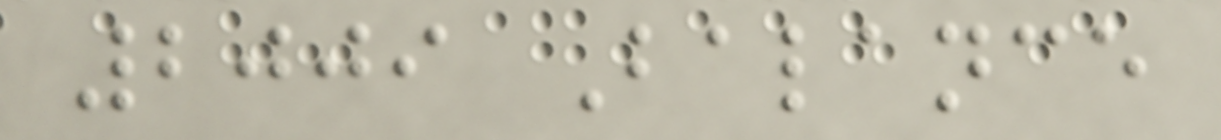2009 Balance
